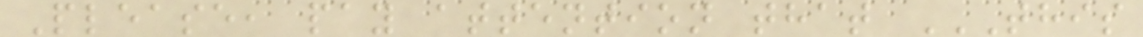Please, pay attention that THIS
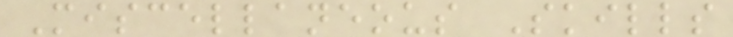Miscellaneous Skills
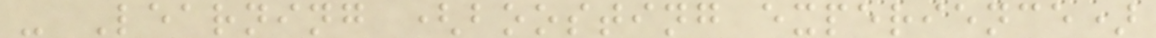- Learning (boosting experience)
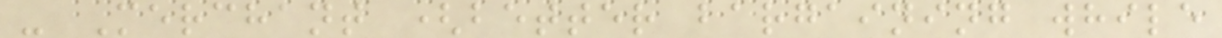- Merchant (better bargaining while
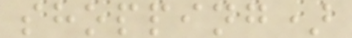shopping)
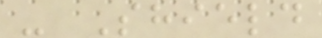- Shield
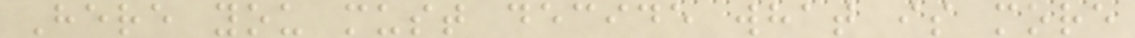Here you must decide what is more
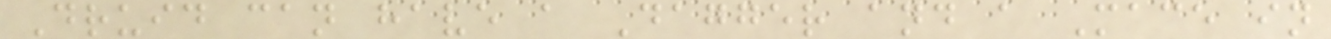Druid can have a Dagger and a Mace in
